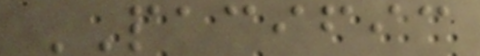PACIFIC
